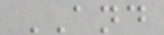AND
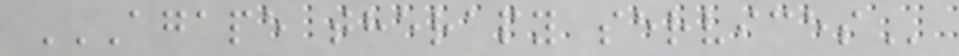AGAPE THERAPY SERVICES
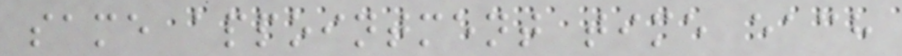same appointment time each
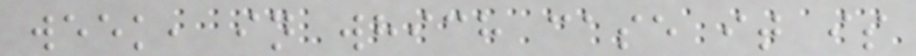week, in which case it is
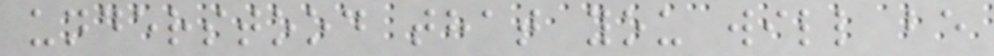understood that you will be
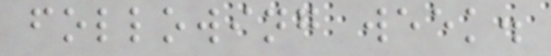following week.
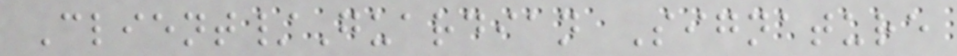Client/Guardian Signature
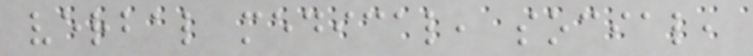verbal medical, social,
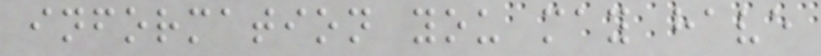information you may have
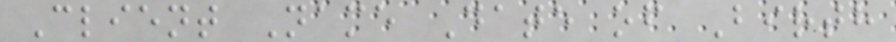Client Name Date of Birth
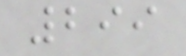299
